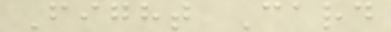Fight Card
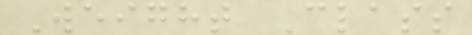Weight Class
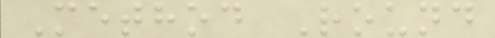Method Round
